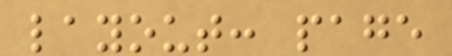layout: page
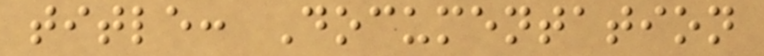title: Documentation
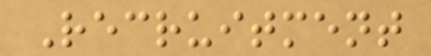Recruitment
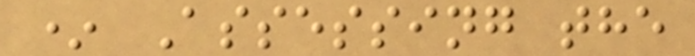* Assessing the
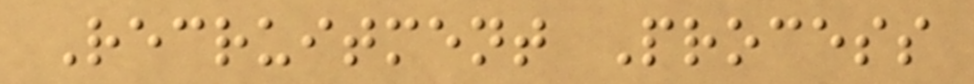Recruitment Process
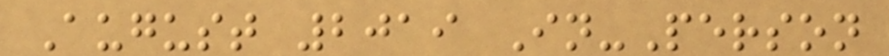August 2019 In-Person
